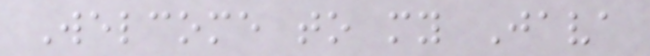Welcome to my Java
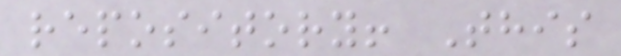repository! This
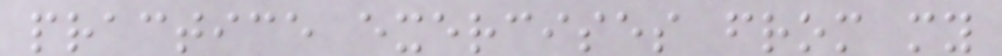practice exercises from my
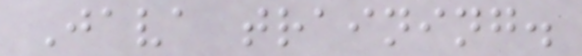Java training.
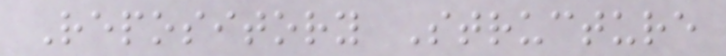Repository Structure
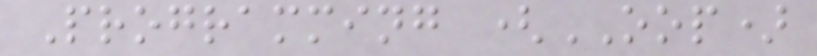Programming (OOP)
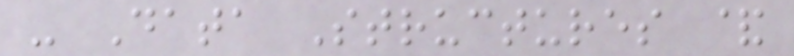- Data Structures &
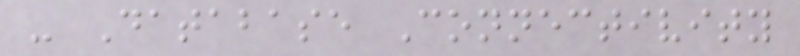- Database Connectivity
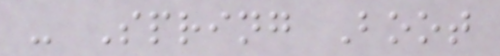- Spring Boot
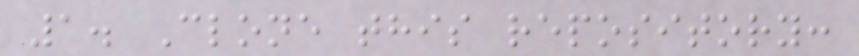1. Clone this repository:
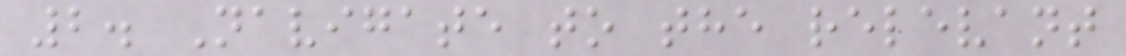2. Navigate to the relevant
